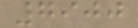7900
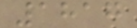1817
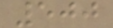500
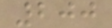200
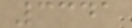3341
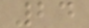24
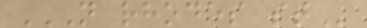N RHODES ST
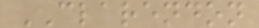CLARENDON
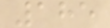185
